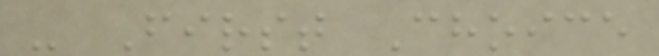- First Choice
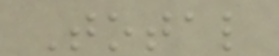Total
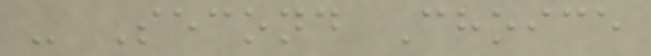- Second Choice
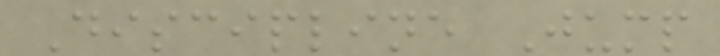Discipline Jump
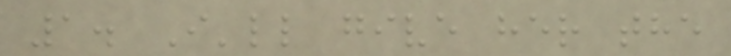1. I'll give her the
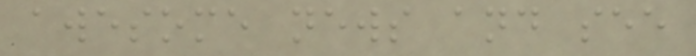awesome news and see
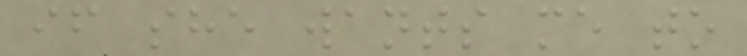if she wants me to
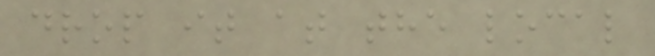drop it at the local
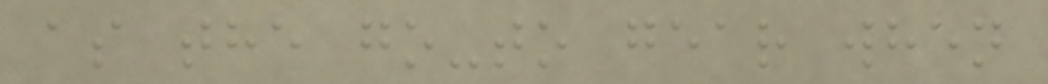as the go-to gear when
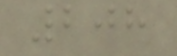208
